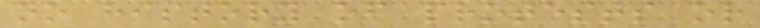no history of protests or
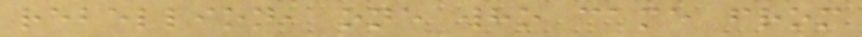rebellion, one who came from
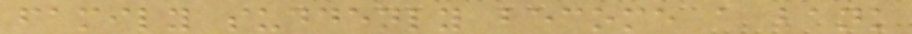family suddenly become a bank
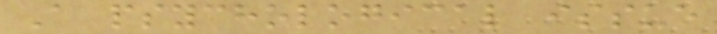A psychological issue
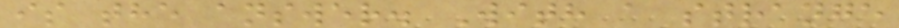is the answer. With a strange
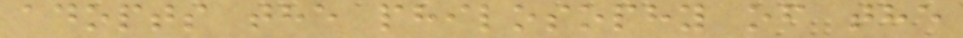adopts the philosophy of the
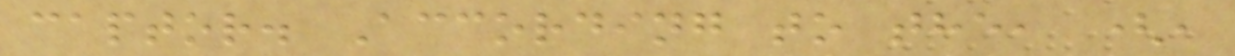captor. According to the, (,
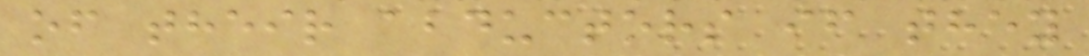of their abductors if they
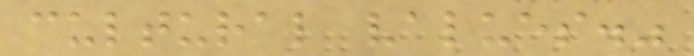cultural values."
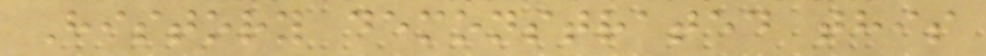History demonstrated this
